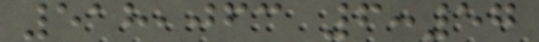518,063 6:57
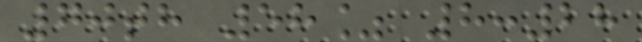70th 58% 8:28
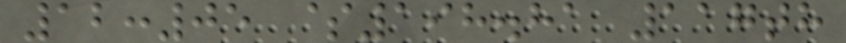12:05 $198.81 117th
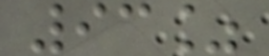93%
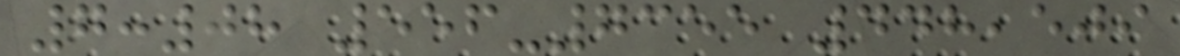7:08 556-7355 448,509
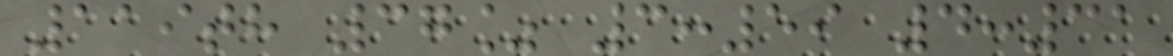119th 37% 3:59 4:31
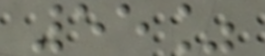55%
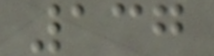137
